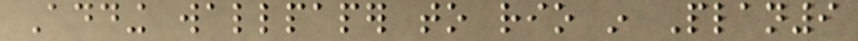Adding wallpaper to rio in Plan9
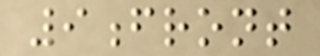9front
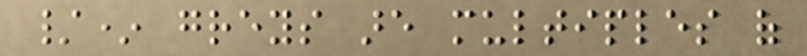/* greys are multiples of
